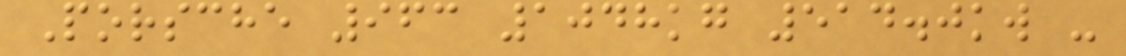Porsche 963 1048kg 514.0kw -
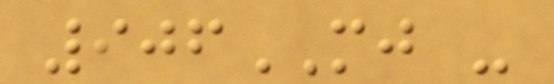906MJ -
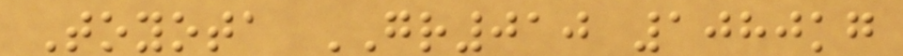Toyota GR010 1080kg
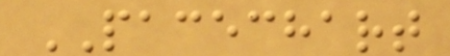PACECHART
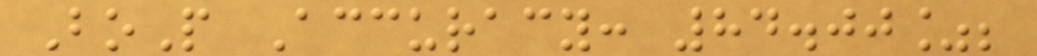BoP Accuracy: 84.00%;
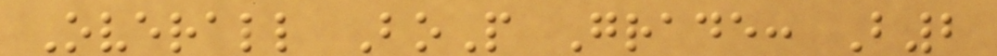Overall BoP Grade: B2
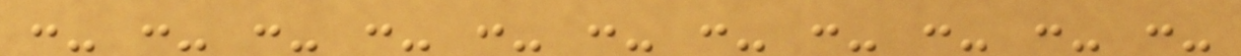:- :- :- :- :- :- :- :- :- :- :-
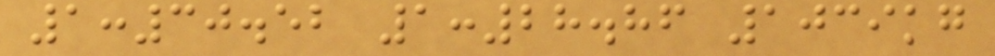1:30.52 1:28.86 1039kg
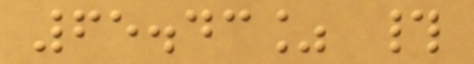65.43% #
